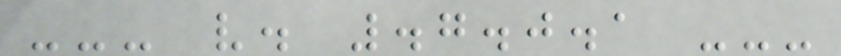--- v. .7.0.1 ---
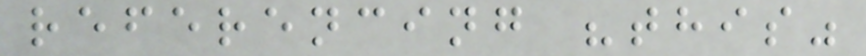referencing "this"
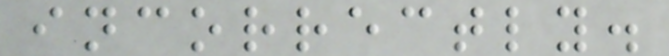incorrectly.
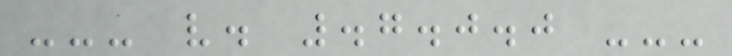--- v. .7.0.0 ---
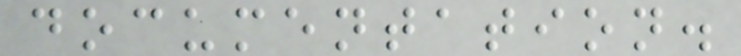documentation.
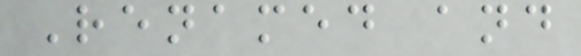Renamed and
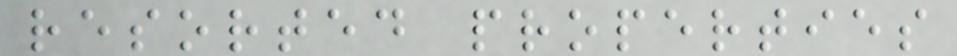resorted properties
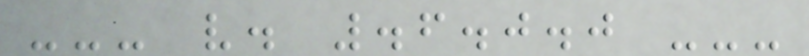--- v. .6.0.0 ---
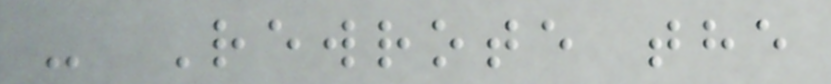- Rewrote the
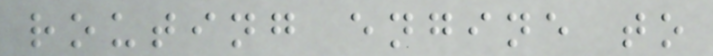routing engine to
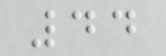44
